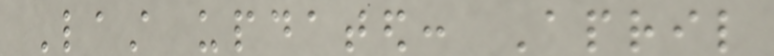Last updated: April
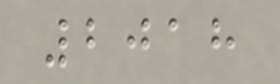2018
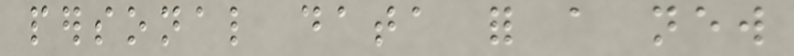personal data for a new
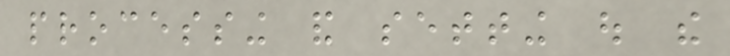processing and setting out the
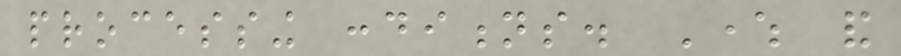processing conditions. Where and
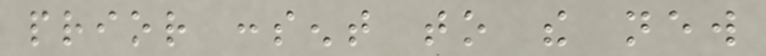prior consent to the new
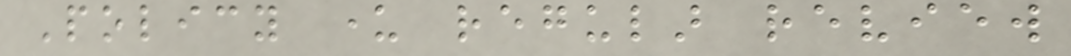Policy under regular review
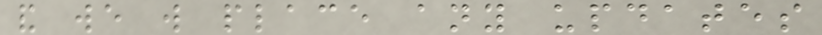and we will place any updates
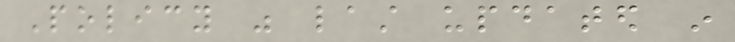Policy was last updated in
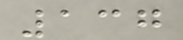137
